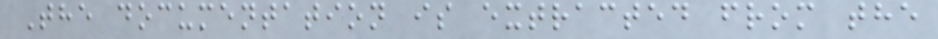The documentation is extracted from the
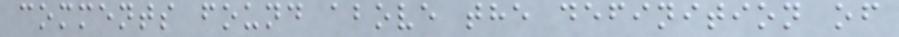comments found above the definition of
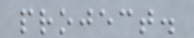project.
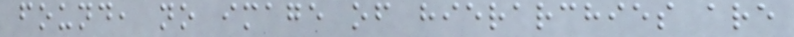found, no image of hierarchies are
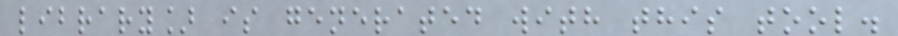library] is generated with this tool.
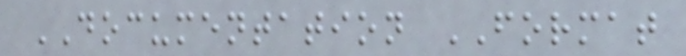DOCUMENTATION FORMAT
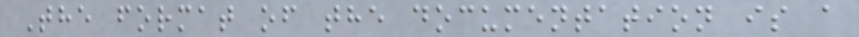The format of the documentation is a
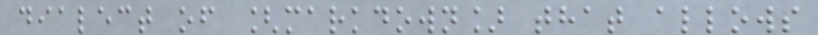dialect of [markdown] that allows
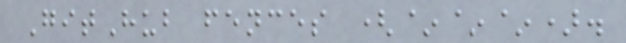GitHub fences (~~~).
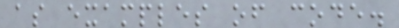as examples of code.
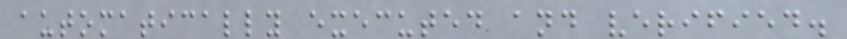automatically executed and verified.
